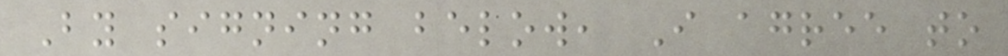By signing below, I agree to
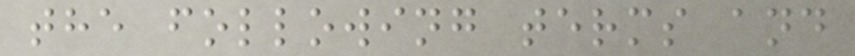the following terms and
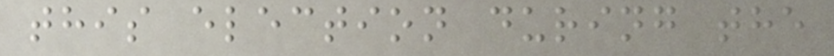this election during the
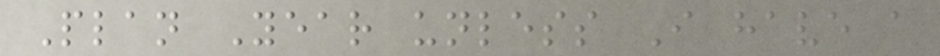Plan Year unless I have a
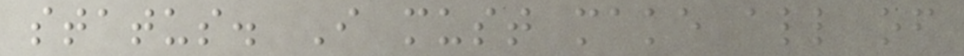status. I must make all of
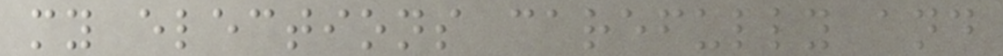my elections carefully and
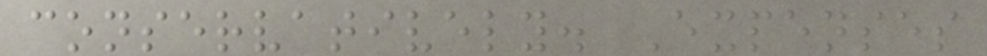conservatively. Expenses
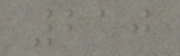210
